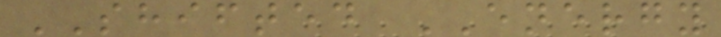SHIFTED ENERGY
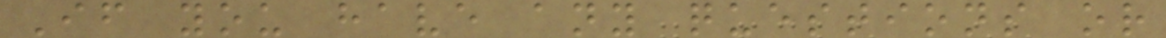If you have any questions or
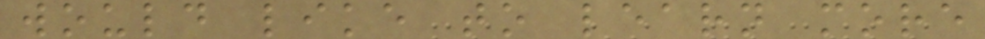would like to learn more
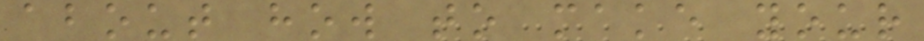about how to make your
